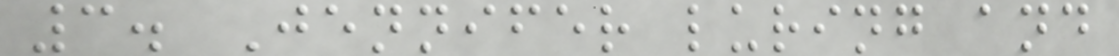3. Jennifer luring and
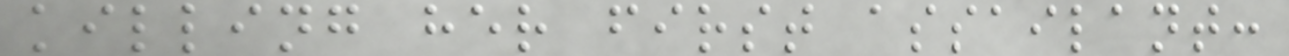killing her first assailant:
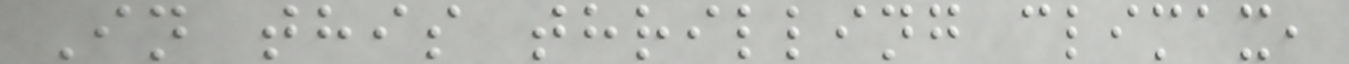In this thrilling climax,
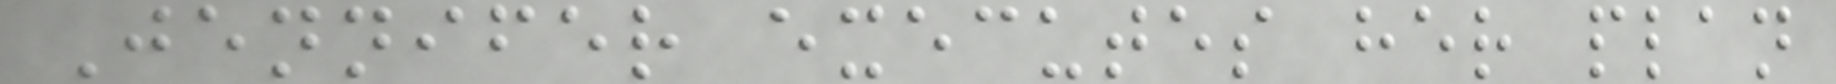Jennifer executes her plan
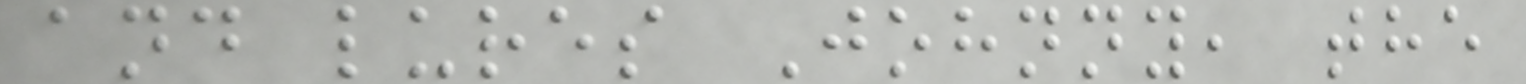and lures Johnny, the
